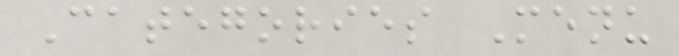Categories Menu
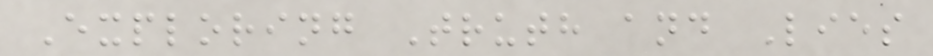Exploring Truth and Lies
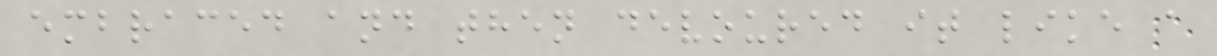embraced and then devoured it like a
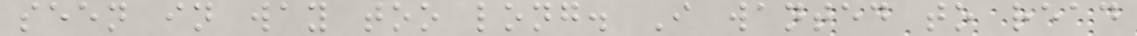seen in way too long. I wanted to read
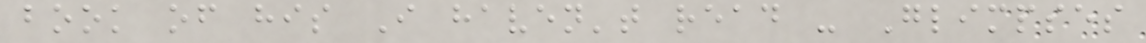book of his I haven't read - Glimpses
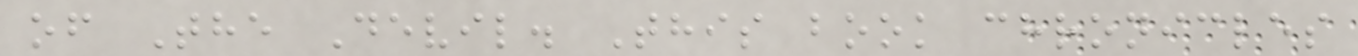of The Devil. This book chronicles
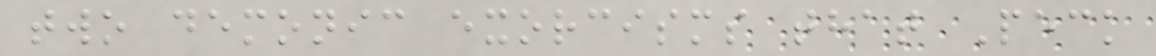two demonic exorcisms that Peck
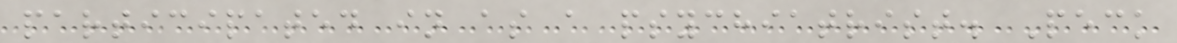participated in as a psychiatrist. Peck
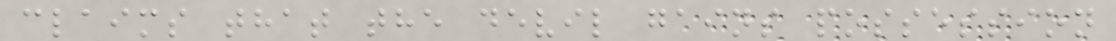claims that the devil gains possession
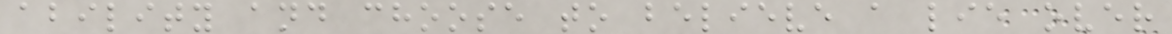ability and choose to believe a lie over
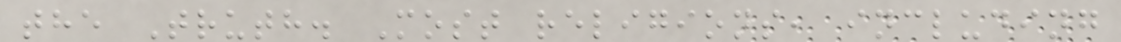the Truth. Most religions, including
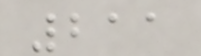211
